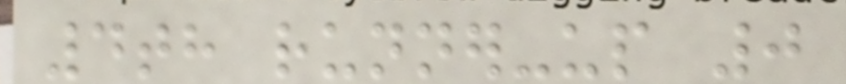4th runner-up 0
